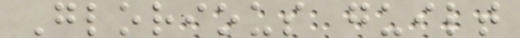Glorious guilt
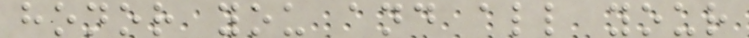honor you and all your
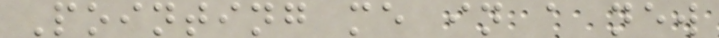Pointing me in a new
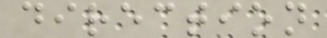direction
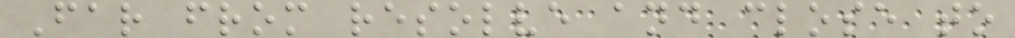Far from resolve and close to
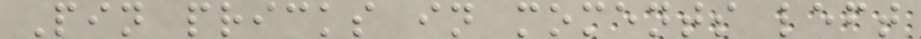Pin pricks in moments left
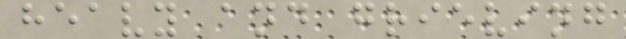heavy and grieving
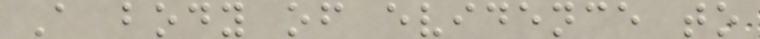A body of evidence to
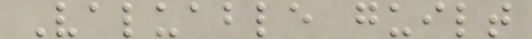Valuable guilt
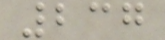237
